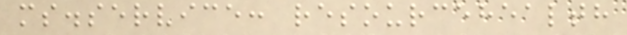ms.service: resourcehealth
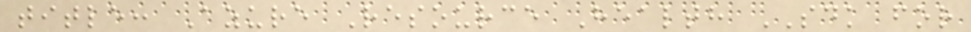title: Azure Resource Health SDK for
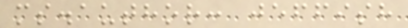ms.author: jeffish
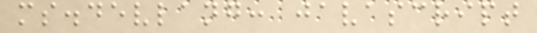ms.devlang: javascript
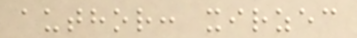author: xirzec
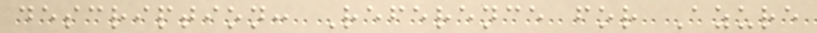description: Reference for Azure
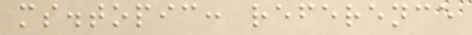ms.topic: reference
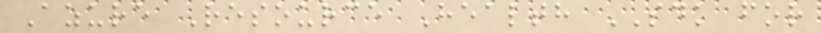Azure Resource Health SDK for
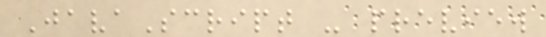JavaScript - preview
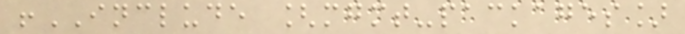!INCLUDE [mgmt-packages]
